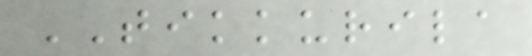TIKKURILA
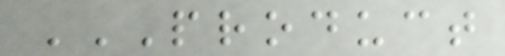PRODUCT
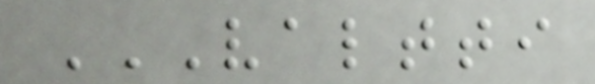VALTTI
